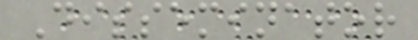Disseminator
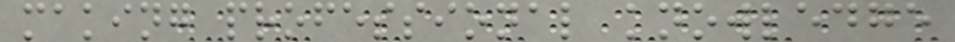making professional knowledge
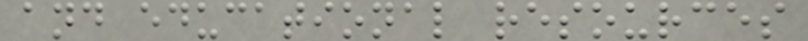and educational resources
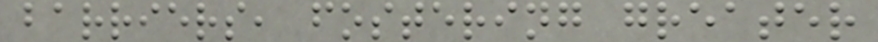barriers, fostering greater
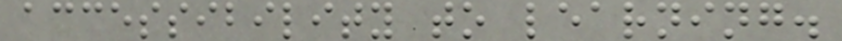accessibility to learning.
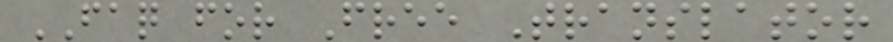FAQ for Free Translator
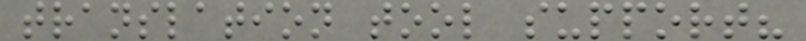translation tool support?
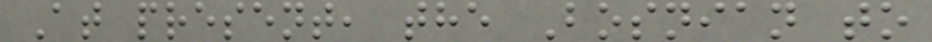At present, the Bosnian to
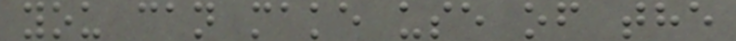you can make use of the
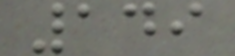149
